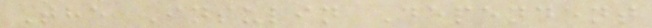The Insulin Dependent
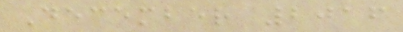December 2016
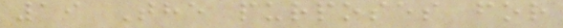19 The purposes for
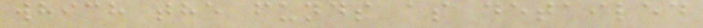which the funds as detailed
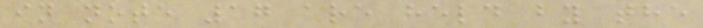in note 17 are held by the
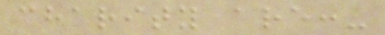charity are:-
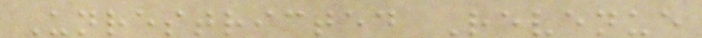Unrestricted Revenue
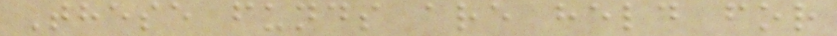These funds are held for
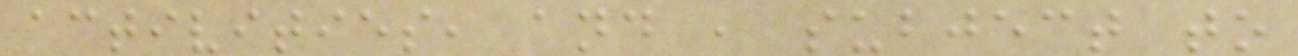activities, and , subject to
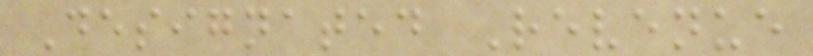Designated Revenue
